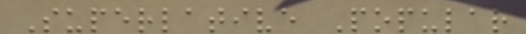Superlative Popular
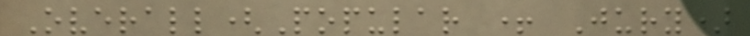Overall(Popular + Jury)
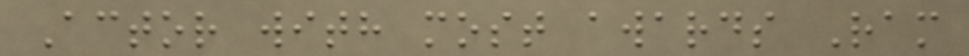Actor with most awards Ram
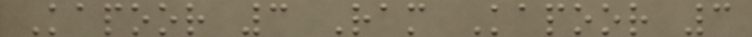Kapoor 3 Ram Kapoor 3
